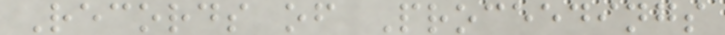Records of Proceedings
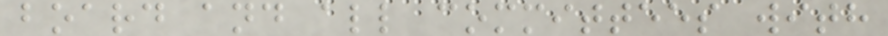board and all committees with
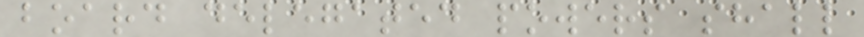board delegated powers shall
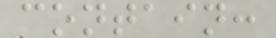contain:
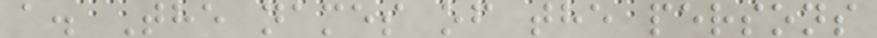a. The names of the persons
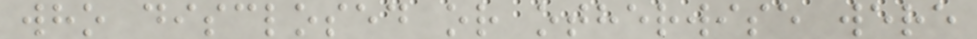who disclosed or otherwise were
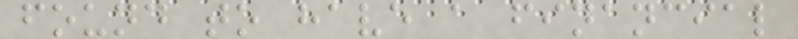found to have a financial
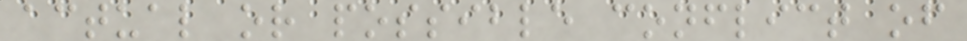actual or possible conflict of
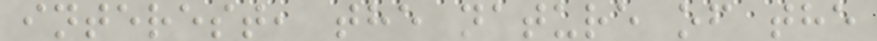interest, the nature of the
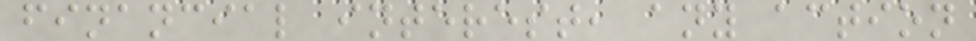financial interest, any action
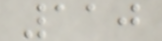110
